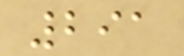291
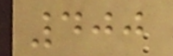400
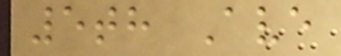5th Ave
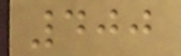400
